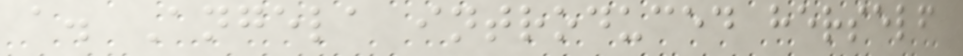a. Angela introduced herself
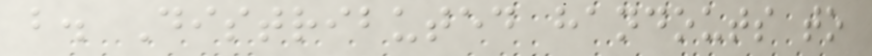b. Distributed handouts to
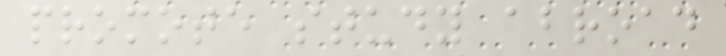promote study abroad
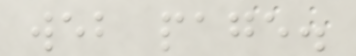web page.
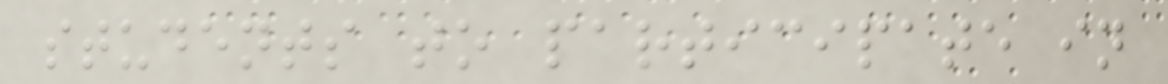students to participate in
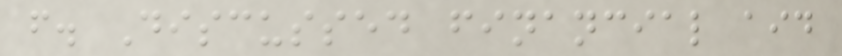f. Discussed financial aid
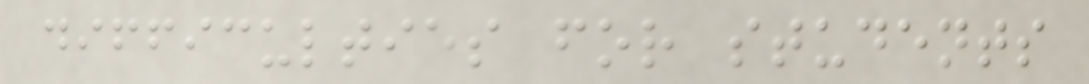difficulties for students
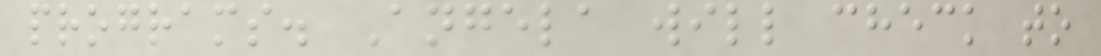programs. Angela will check to
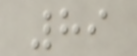89
